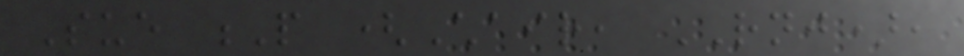Sue P (Chair, RNJ),
